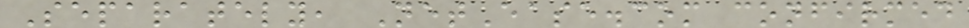Separately, NetEase.com confirmed
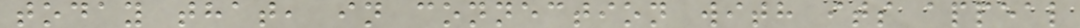today that, in connection with its appeal
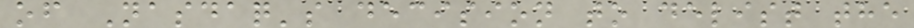of Nasdaq's decision to delist the
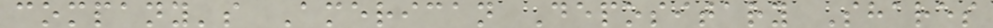company's American Depositary Shares
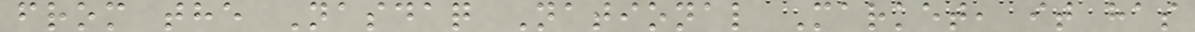from the Nasdaq National Market, it has
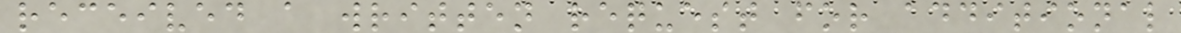received a written request for additional
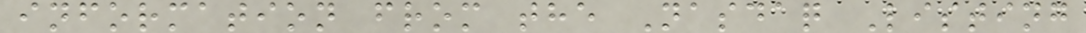information from the Nasdaq Listing
